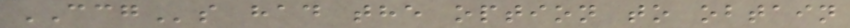CCGs had the option to obtain
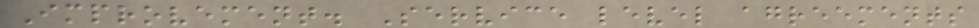Improvement. Service level agreements
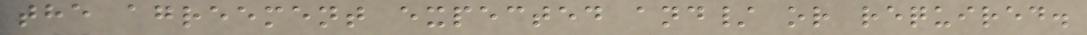the agreement expected and/ or required.
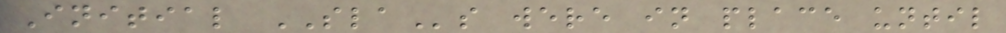Initial SLAs were in place until
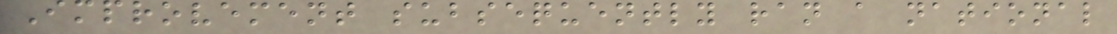Improvement subsequently ran a national
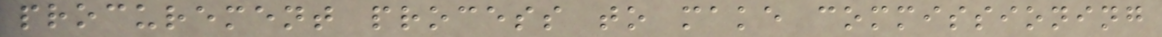procurement process to make commissioning
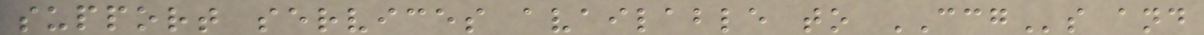support services available to CCGs and
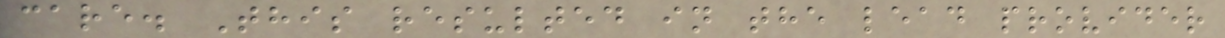care. This resulted in the lead provider
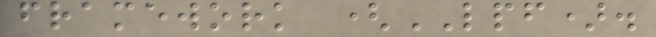framework (LPF).
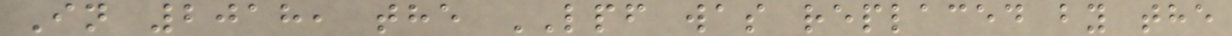In 2018, the LPF was replaced by the
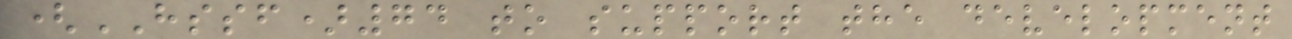(HSSF)74 to support the development
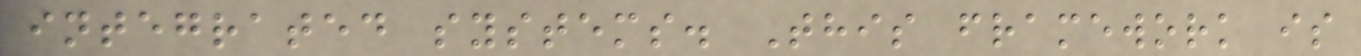integrated systems. This framework is
